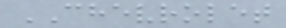CHEVROLET
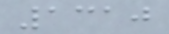1310
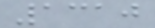1310
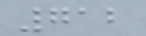712
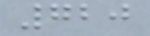720
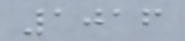1016
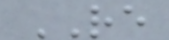RE
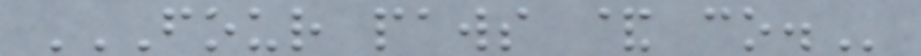FOUR PAWS & CO.
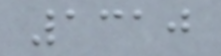1310
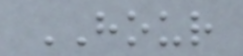HOUR
